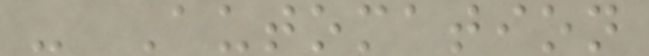- Automation
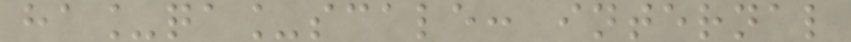ha_qa_scale: internal
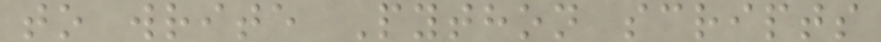to write Python scripts
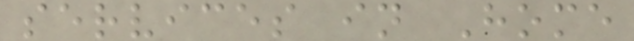services in Home
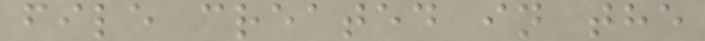file created in the
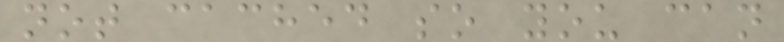not cached so you can
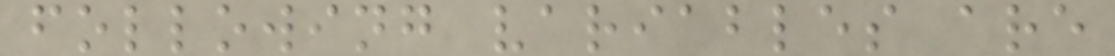following variables are
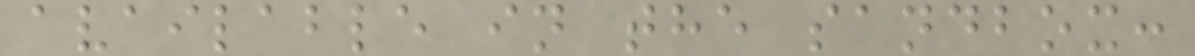available in the sandbox:
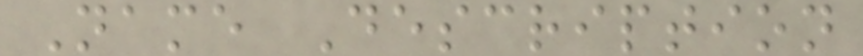Name Description
